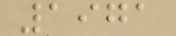1971
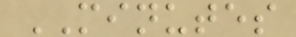MINUTES
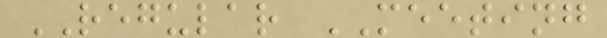REGULAR MEETING
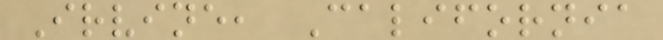Irvine, California
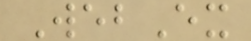WebEx
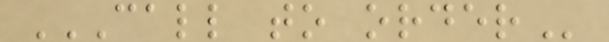CALL TO ORDER
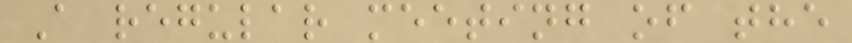A regular meeting of the
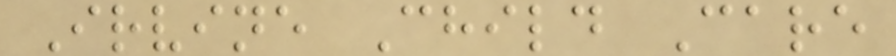Irvine Child Care
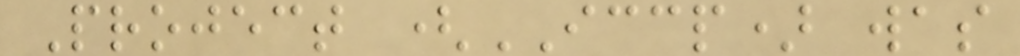Project (ICCP) was
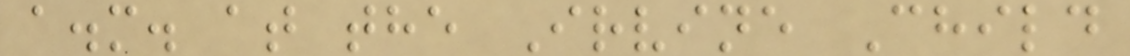a.m. at the Irvine Child
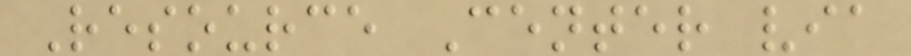Resource Center via
